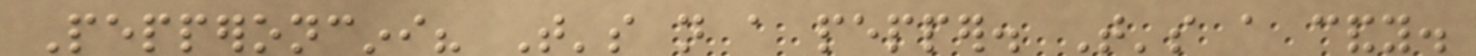Pepperoncini? That's not a pepper. That's a candy.
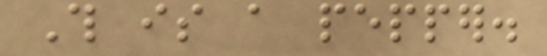This is a pepper.
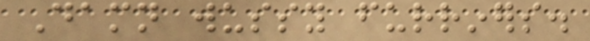Damn wussy furriners.
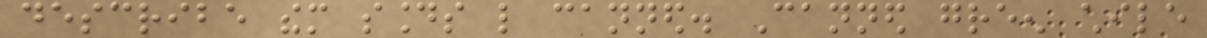describe them sounds like canned. Canned green chile
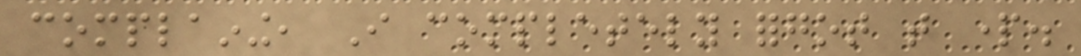complaining, I completely forgot that part.
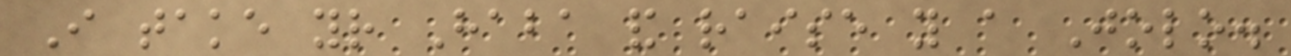I take your Haba and raise you a Jolo.
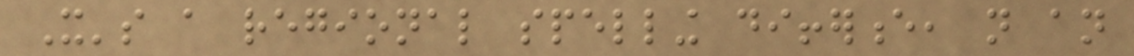It's a regional spelling difference, not an
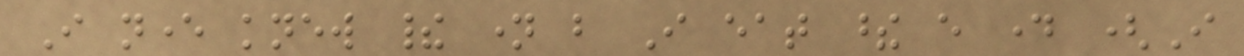I never knew their name but I eat these every day (I
